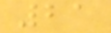21
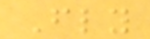Fly
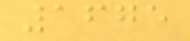1675
